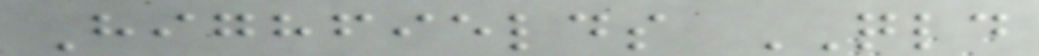Highfields QLD
